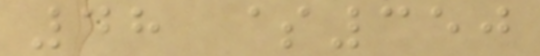48 $350
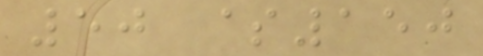50 $150
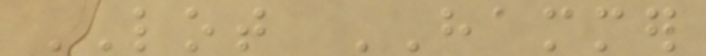LOT HAMMER
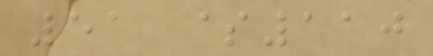51 $110
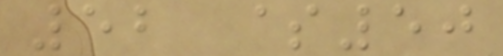52 $50
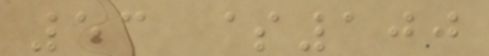53 $100
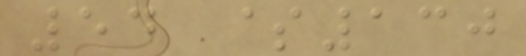54 $130
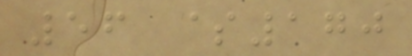56 $170
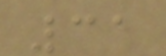31
